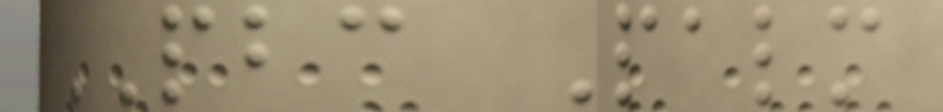PBC Palm
